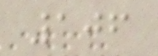106
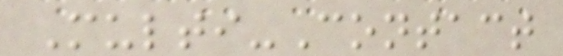Multi-Contact
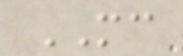MC
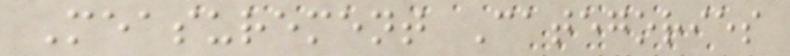Measurement Categories
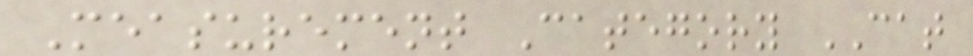Measurement Category CAT
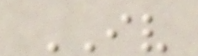IV
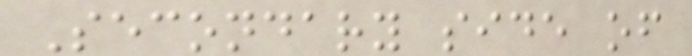Secondary side of
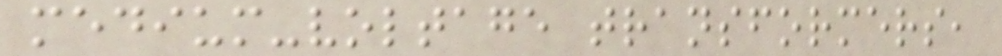medium-voltage transformers,
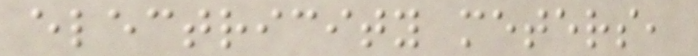electricity meters,
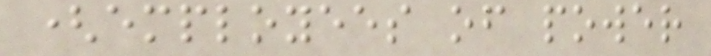(employees of power
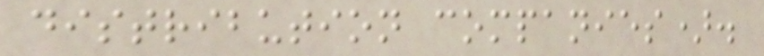distribution companies).
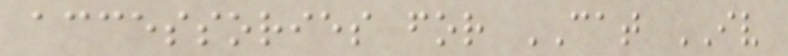accessories for CAT IV
